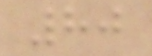80
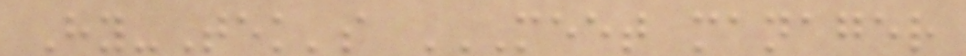Hy-Tek's MEET MANAGER
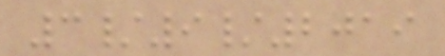3/9/2019
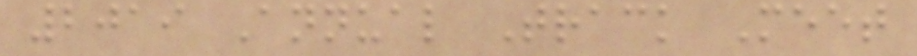2019 Annual Track Meet
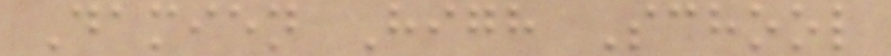Damien High School
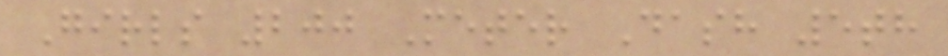Girls 200 Meter Dash 5th
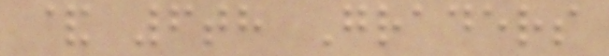& 6th Graders
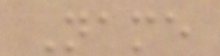Name
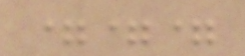===
